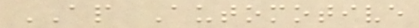AP Automotive
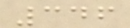346
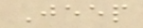Jeep
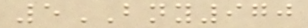5BNY970
